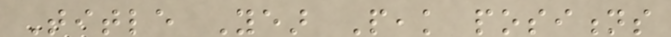Title Year Peak positions
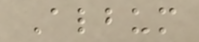Album
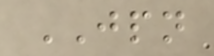JPN
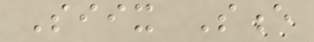Siix Sence
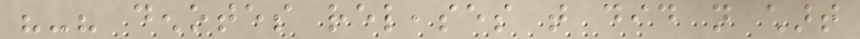"-" denotes releases that did not chart
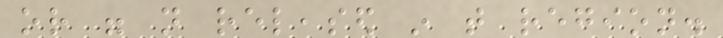or were not released in that region.
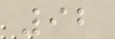92
